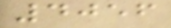4056
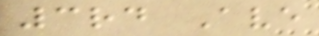3rd Ave
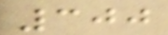300
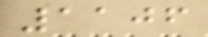1106
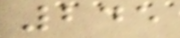245
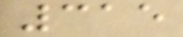315
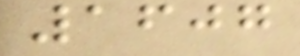1607
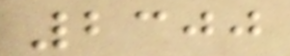2300
